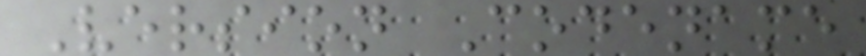Version Codename
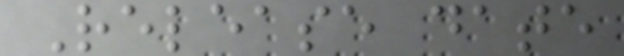Release date
